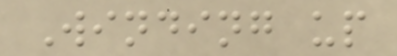Winding up
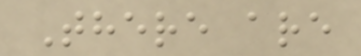There are
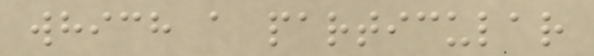which a particular
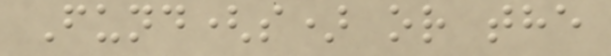Fund(s) or the
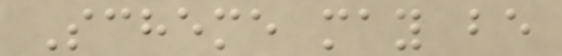Scheme may be
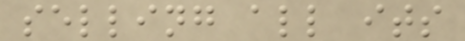selling all its
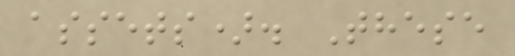assets). These
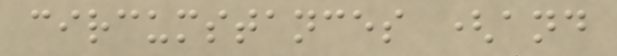circumstances (and
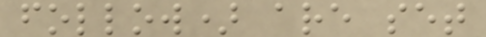follow) are set
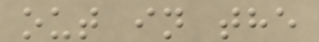out in the
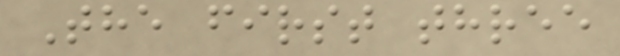The first three
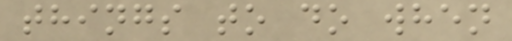things to do when
